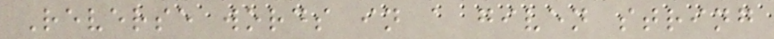Reverse words in a given string
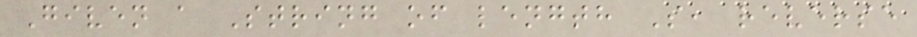Given a String of length S, reverse
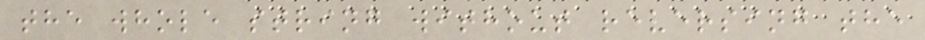the whole string without reversing the
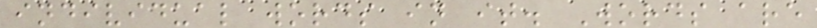individual words in it. Words are
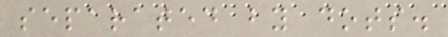separated by dots.
